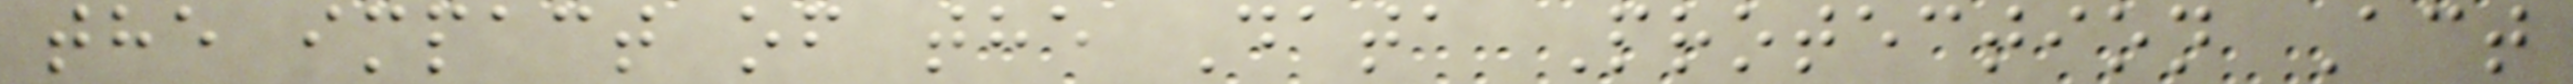the impact of the Data Protection Act
